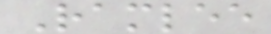Ramlee
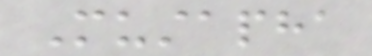Mustapha
